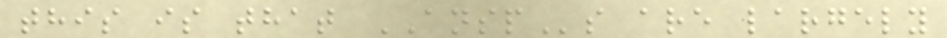this is that ANSPs are largely
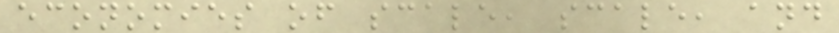economies of scale, scale, and
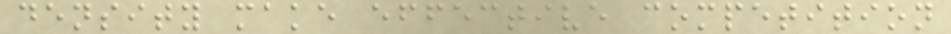density make effective competition
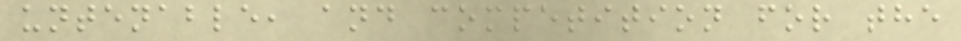untenable, and competition for the
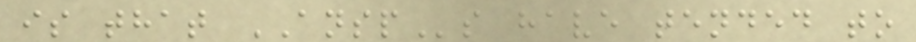is that ANSPs have tended to
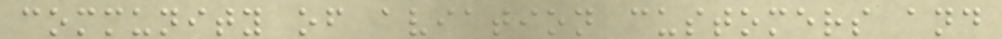community of aviation customers and
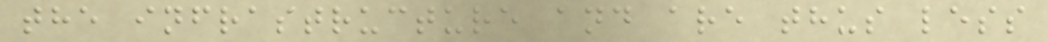the infrastructure and are thus less
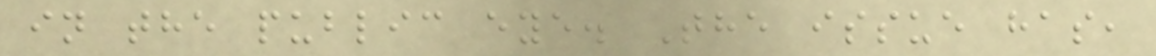in the public eye. The issue has,
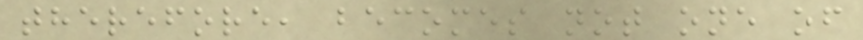therefore, becomes not one of
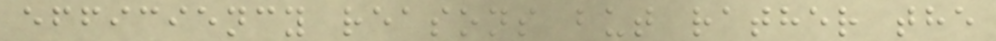efficiency reasons but rather the
